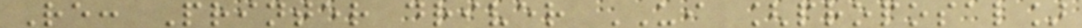Re: Printer driver UI [proposal]
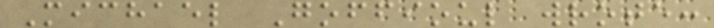Michael Goffioul wrote:
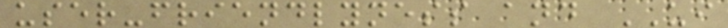user-friendlyness and UI
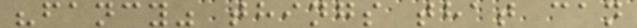"fancy" things that can
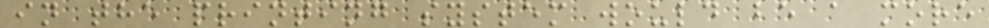in the printing system would be a more
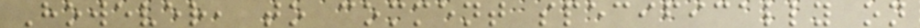However, to comment specifically on
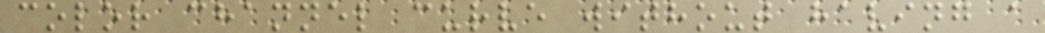color channel curve without having a
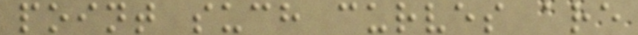point such curves are
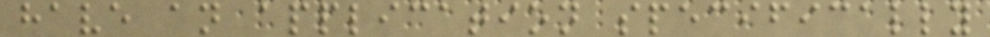have an application specifically
